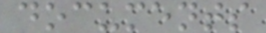documents
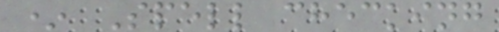* Spell checking
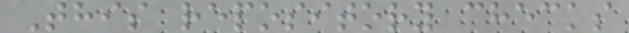This repository checks
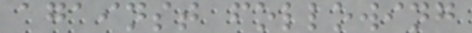against following
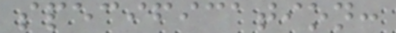specification:
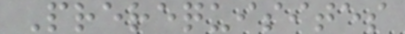Prerequisites
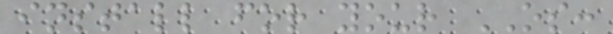install for your OS:
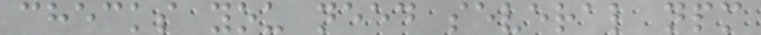checks you need several npm
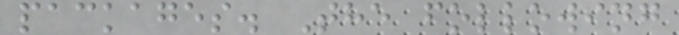packages. The following
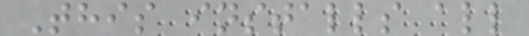This installs all
